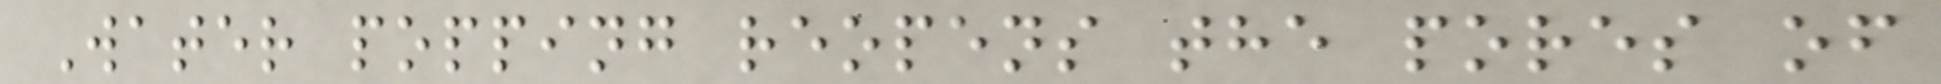Water popping reopens the pores of
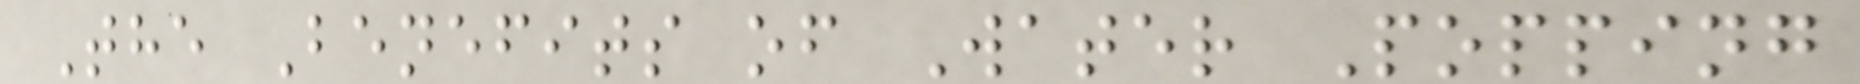The Benefits of Water Popping
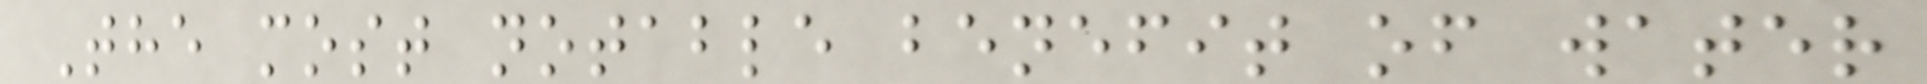The most notable benefit of water
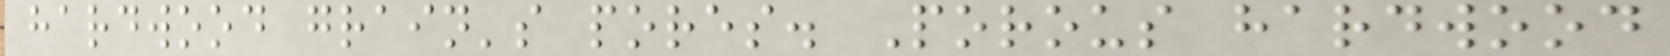hardwood grain's pores. Porous hardwood
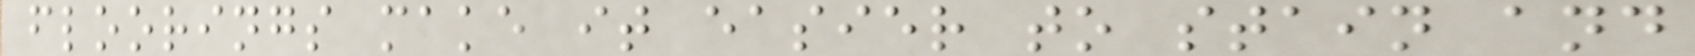floorings make it easier to stain and
